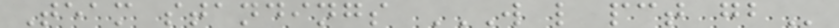Team standings W L PCT GB
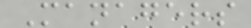Managers
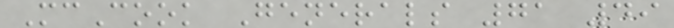McCook Generals 71 49
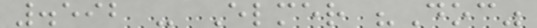.592 - Elmer "Doc"
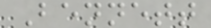Bennett
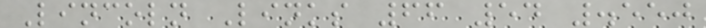Lincoln Links 66 54 .550
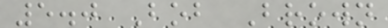5.0 Bob Brown
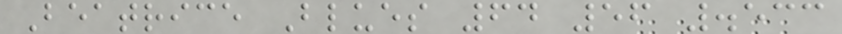Beatrice Blues 64 56 .533
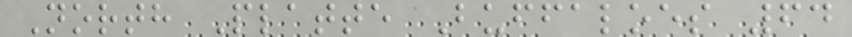North Platte Buffaloes 64
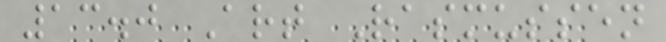13.0 Art Rasmussen
